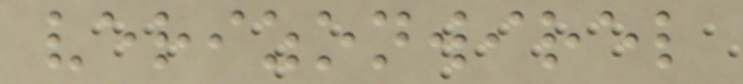verizonwirel
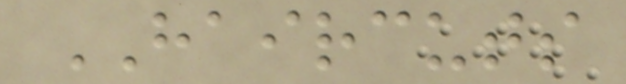HAIRCUTS
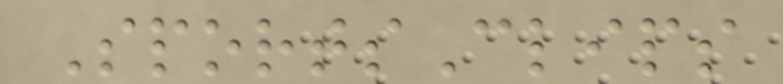SportsClips
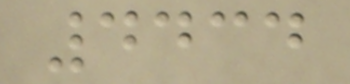4434
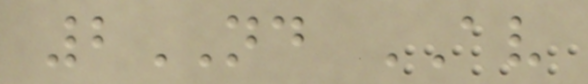2ND AV
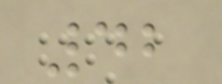42
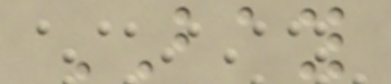BAY
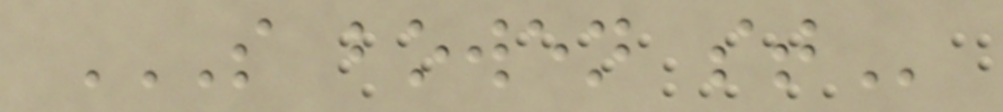S BOWEN ST
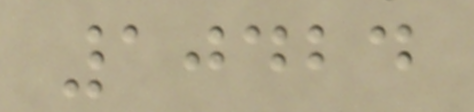10424
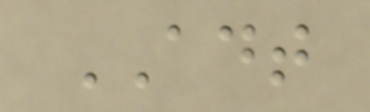ADT
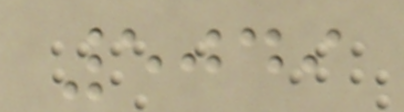5049
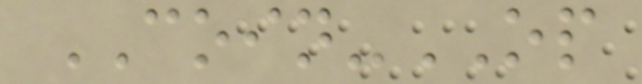COIN-OP
